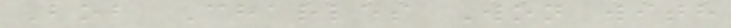Bob Charles Won with
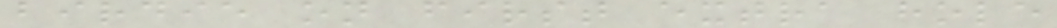birdie on first extra hole
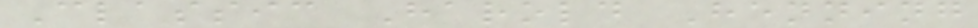Classic Harold Henning
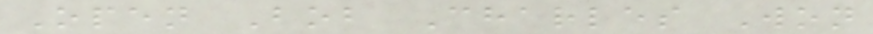Open Bob Charles Won
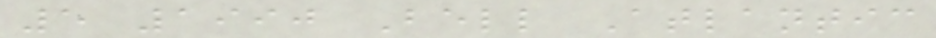5 1990 Bell Atlantic
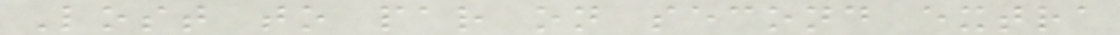Lost to par on second extra
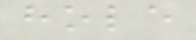hole
